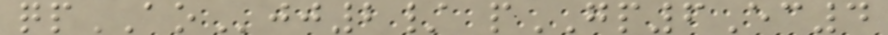qpAOjj2/ pGP6Ec4
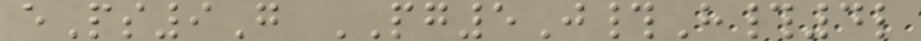ePs9G PG5J#H#4l
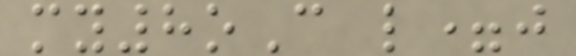my8oC l=j
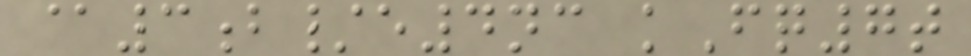@3b/e4nc kFq7t
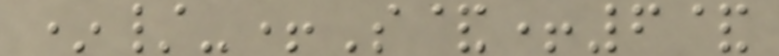*/-+S&+6&
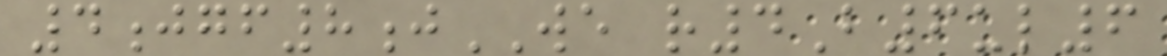4jgf8jWE r4B6ul6
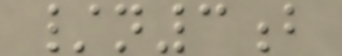/n3b
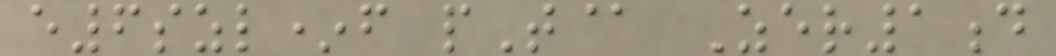e6szl*f pT@ Zer1d
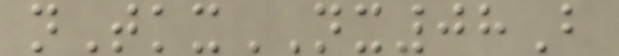nTkxNX08B
